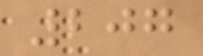207
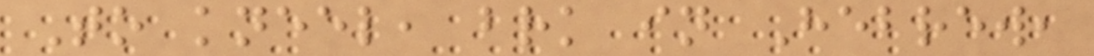To kneel, brk in Hebrew,
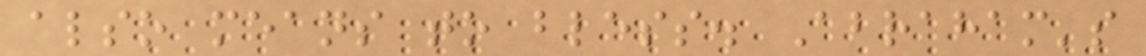also means to bless. Abraham's
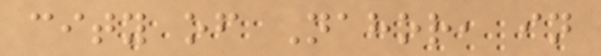city of Nahor, in
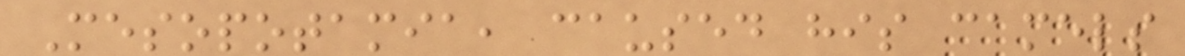Mesopotamia, caused his camels
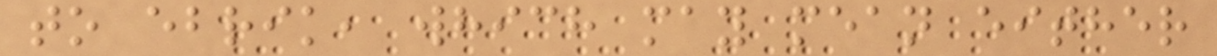to ebrik, which may mean either
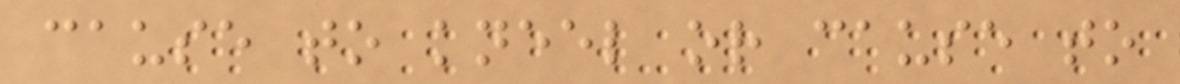cause to kneel or cause to
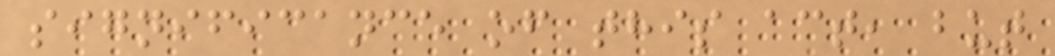significance of this act, but
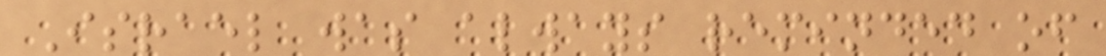Israel was always reminded of
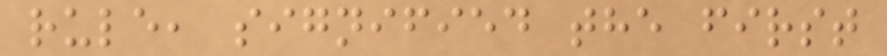rule, signified the first
